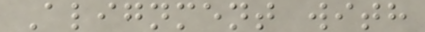Alignment with
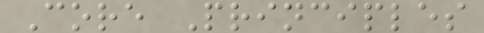Core Principles
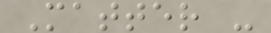Matter -
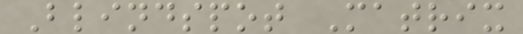Blindspot Matrix
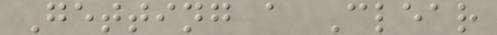Getting a Clear
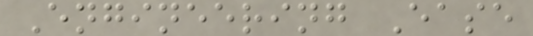Engineering Ease
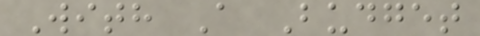With A Budget
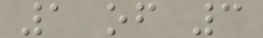1 of 3
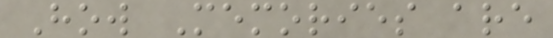How Memories are
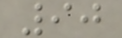90
